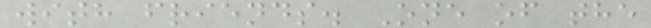with friends. One of the
